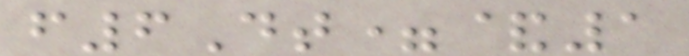f6Dt=&1
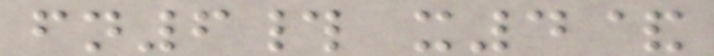fn6# x4&
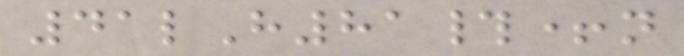41lH81#+n
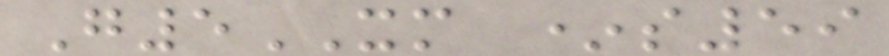G5XM *s59
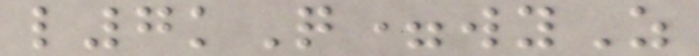l7kQ=wyZ
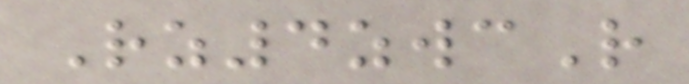Rz4zwcR
